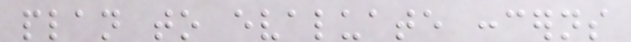plan to evaluate concerns
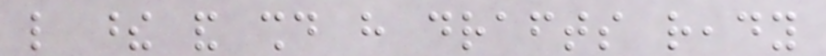like these and should have drafts ready
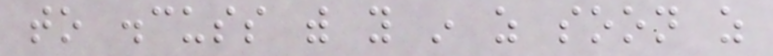to discuss with you in as soon as
